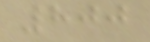800
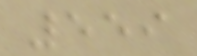559
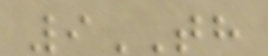9TH
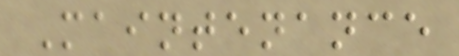Maintenance
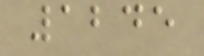1245
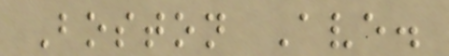Boston Ave.
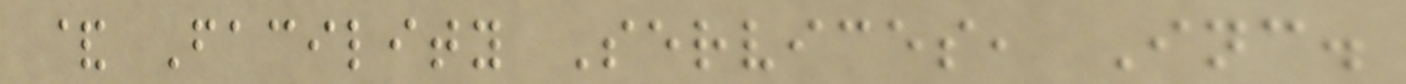& Facility Services, Inc.
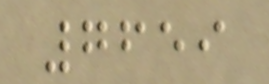7659
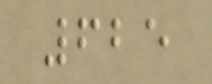625
